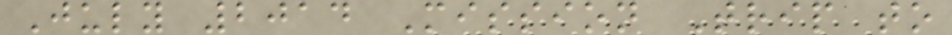July 2014 Mission Trip to
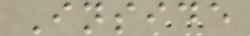Inside
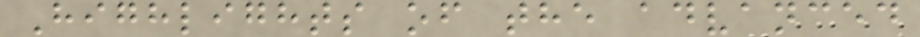Highlights of the advanced
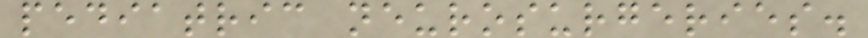pediatric neurosurgeries.
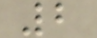2
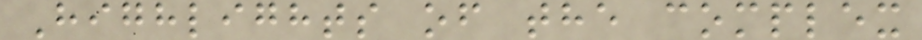Highlights of the complex
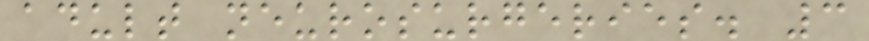adult neurosurgeries. 3
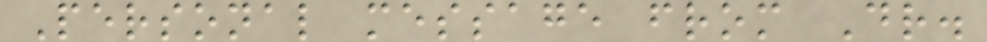Personal message from Dr.
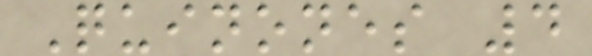Quinones 4
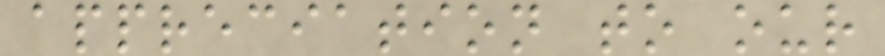appreciation to our
